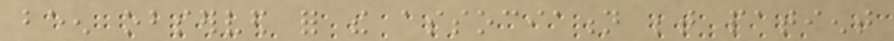been observed for the association between patient
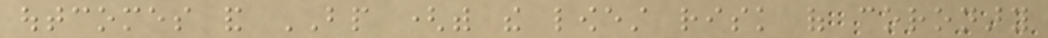outcomes and BP (with the lowest risk of coronary
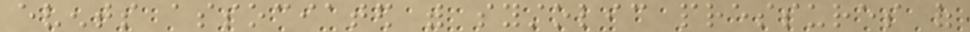events associated with systolic pressures of
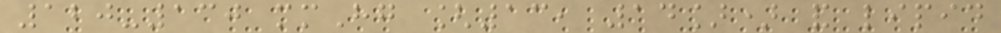120-130 mmHg [13, 14]) and lipid
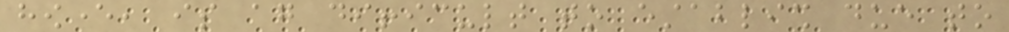however, is again difficult to establish due to
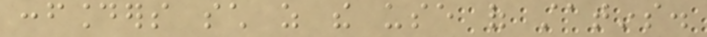confounders such as the use of statins.
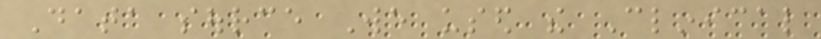Data source We used the Clinical
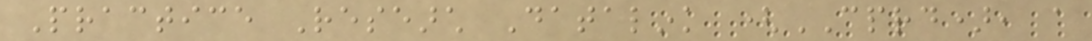Practice Research Datalink (CPRD), a
